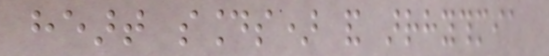heart sounds) and arrhythmia
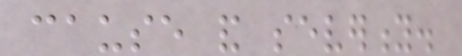cause and severity.
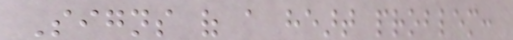Signs of a heart problem:
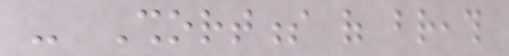- Shortness of breath
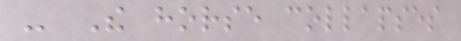- The horse collapses
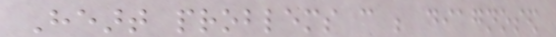Heart problems can be diagnosed
